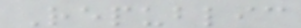Republic
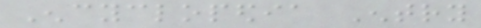Encyclopedia Entry
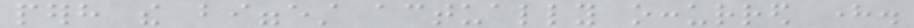perhaps the biggest actually occurred here.
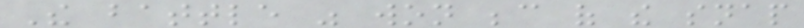The battle was won because of the snap
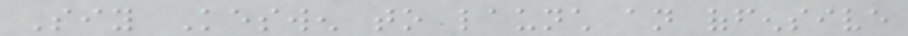Siy Keswen to launch an offensive
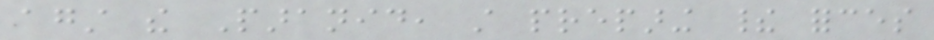against the Paranid, still preparing their forces
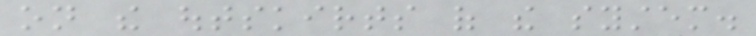on the outskirts of the system.
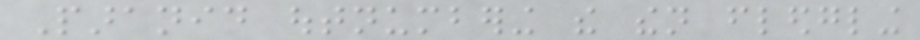Paranid outnumbering the then fledgling
